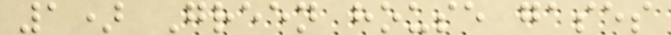1) Green house gases
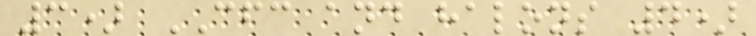3) CFC and halons 4)
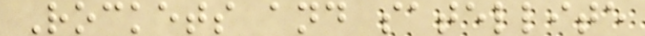Rockets and satellite
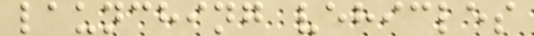launching vehicles
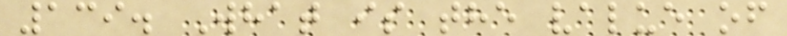139. What is the value of
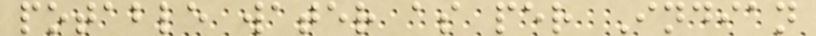potable water as per Indian
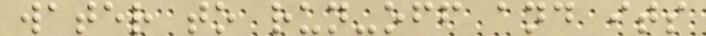water to run-off and its
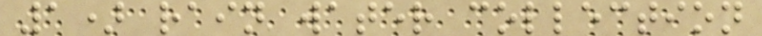1) rain water collection
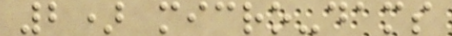2) micro-dams
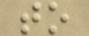to
